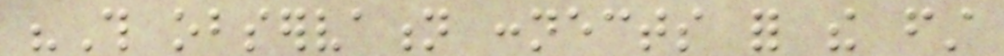"This observation connects for the first
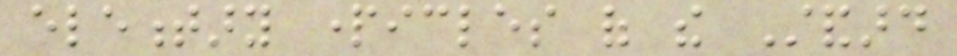elementary particles of the Standard
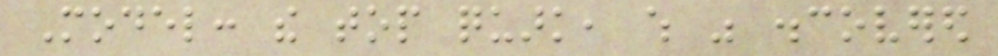Model: the top quark, which was discovered
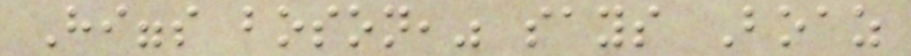Higgs boson," says Boaz
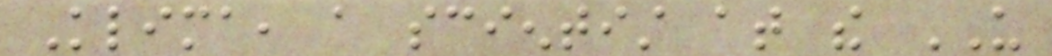Klima, a scientist at the US
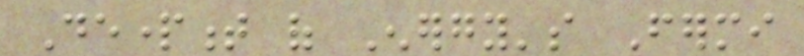Department of Energy's Fermi
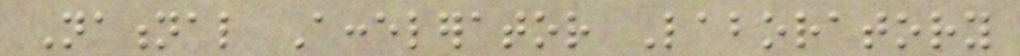National Accelerator Laboratory
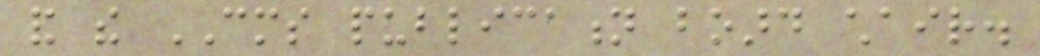and the CMS publication board chair.
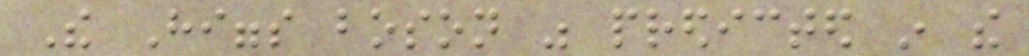The Higgs boson was predicted in the
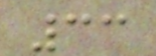33
